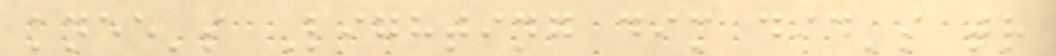knee's Lighting dim did's tr
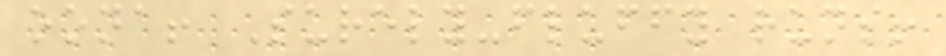oona! Surely-fluffy runs!
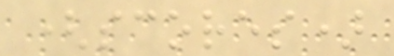(scores)
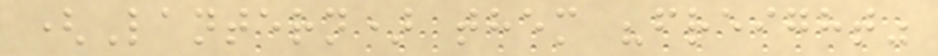(Lantern) them "freight"
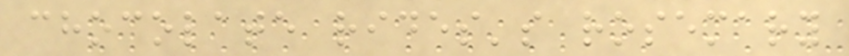chocolate rides's rosemary
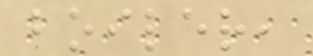boiler,
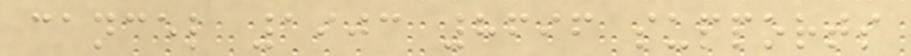cancel 1903 8696 supports
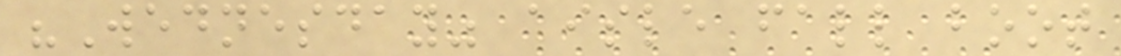"Wednesday" aisle fall boot
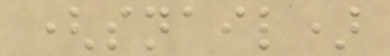(snail)
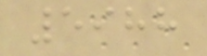5988
